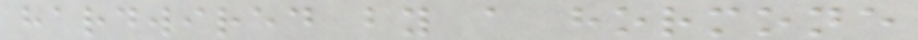hardwired by a hormone
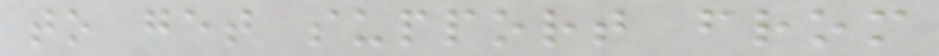to get support from
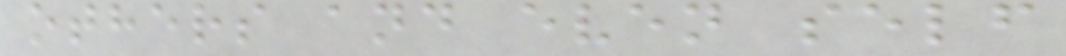others and even self
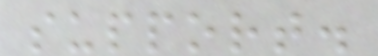support.
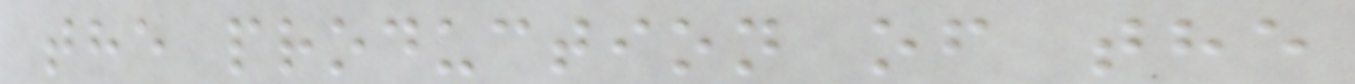the production of the
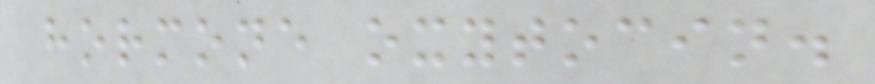hormone oxytocin.
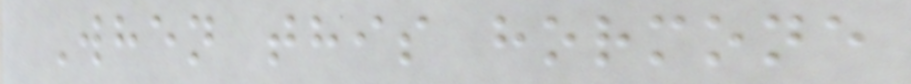When this hormone
